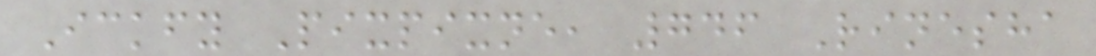Ickfy Pixpixne, 746 Rinesha
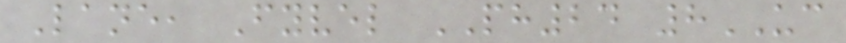Lane, Fyvel PH24 8UC
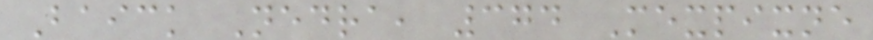Baick Nedra, 374 Mexpixne
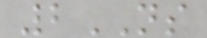2NS
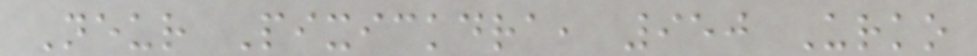Neur Pixickdra, 950 Urko
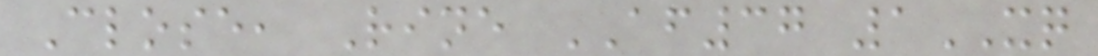Close, Rine AF37 1XQ
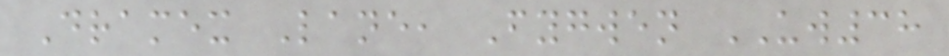Dramex Lane, Fygwen UW38
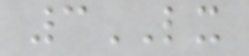3LX
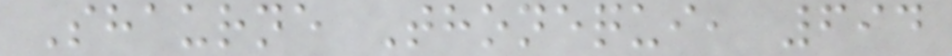Shaurne Thonequi, 694
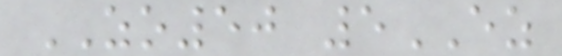ZO50 5EZ
